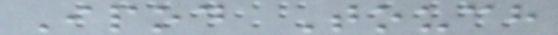Ipod Touch
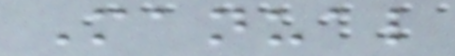Manual
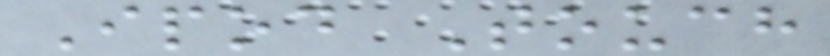Ipod Touch
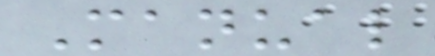Manual
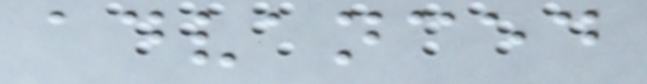advanced
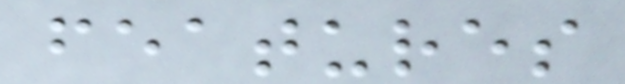features
